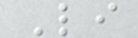Li
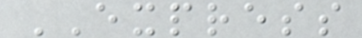EXPRESS
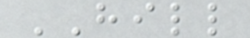HILL
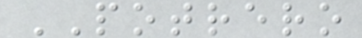POTRERO
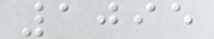1095
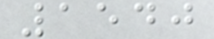1540
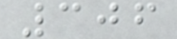306
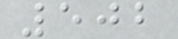502
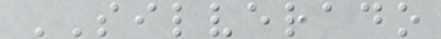SILVERADO
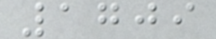1709
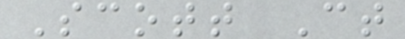Scott Ct
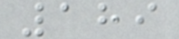189
